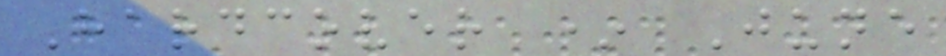Hardcover * June
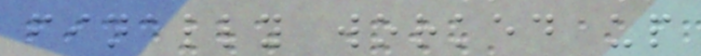finally worked up
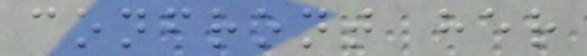confront her
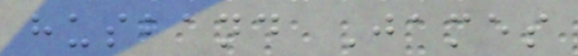husband James
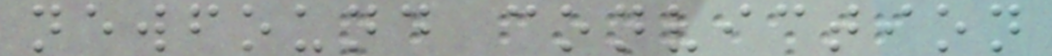newfound conviction
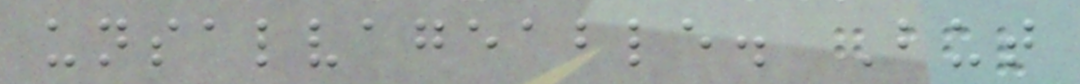unsalvageable. But
